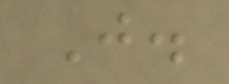J.
